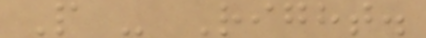P - Right.
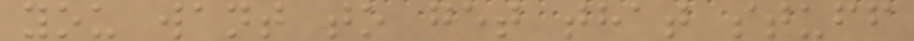you want to get that stuff
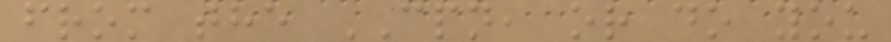from the CPN, or do you
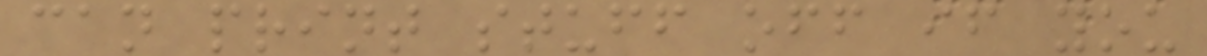can print stuff off if you
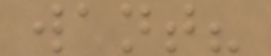want?
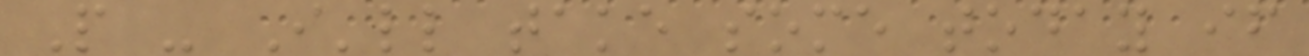P - I'll take some today if
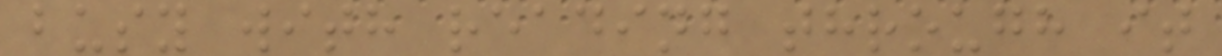busy with reading through it
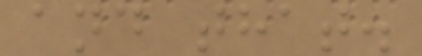and that.
